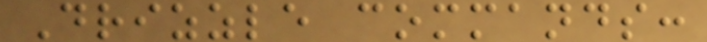Drizzle commands:
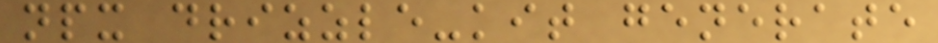npx drizzle-kit generate
